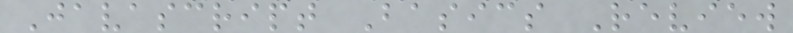Javascript Basics Review
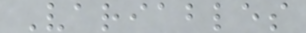Variables
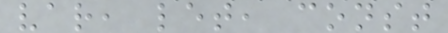var, let, const
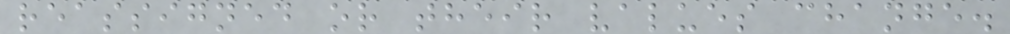reassigned or their values change.
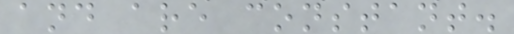and are constant.
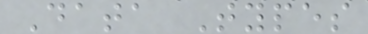Data Types
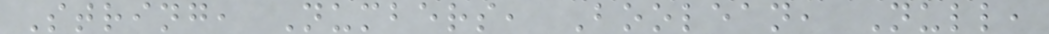String, Numbers, Boolean, Null,
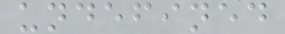undefined
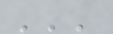'''
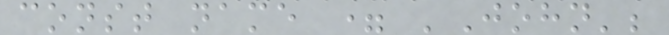const name = 'John';
